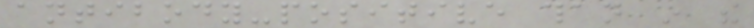antibody-positive than in the
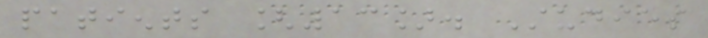patients [13]. Studies
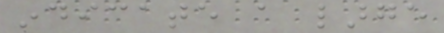indicate a large
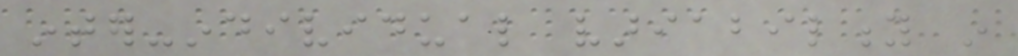inter-individual variability in
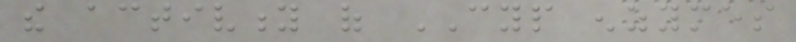the activity of CYP enzymes
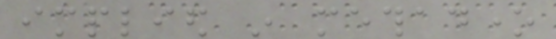implied in methadone
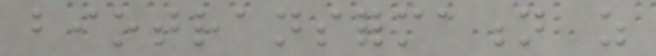biotransformation as
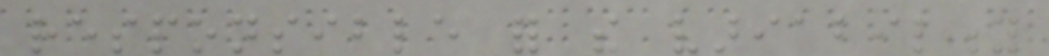responsible for the variability
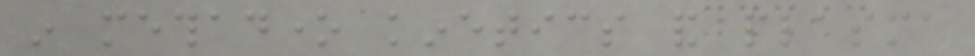in methadone kinetics and plasma
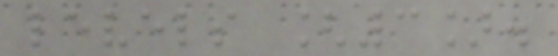levels [3].
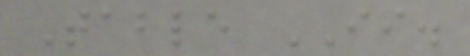Table II.
